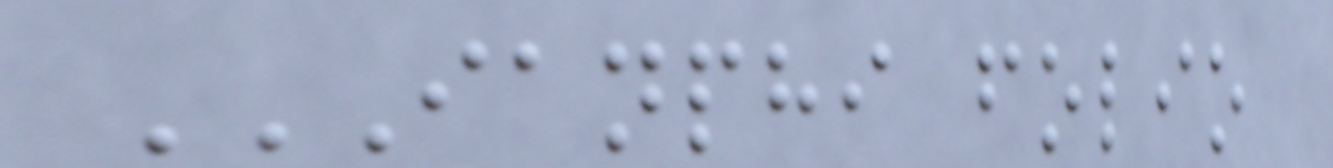IANPHI FOLIO
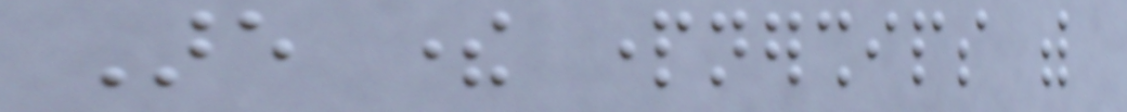Are there partnerships with
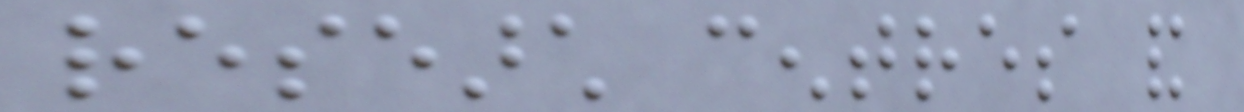research centres and
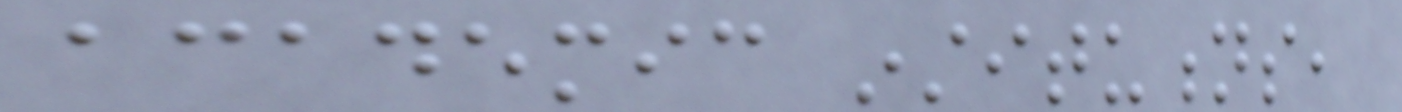academic institutions,
